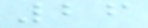26
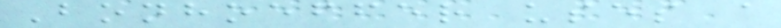Bonhoeffer uses a
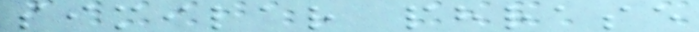similar phrase
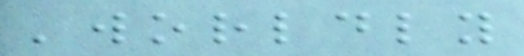'worldly
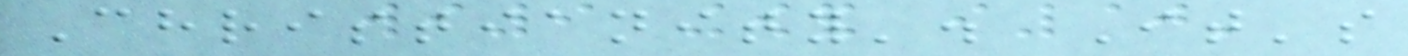Christianity'. It's
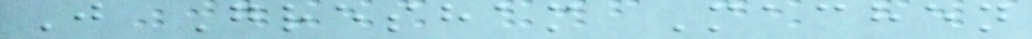J Gresham Machen
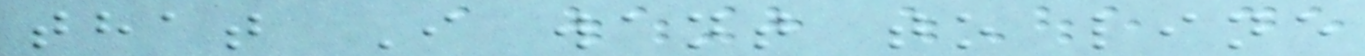that I want to line
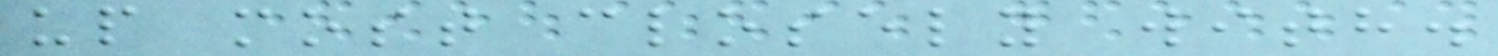up most closely with.
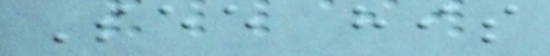See his
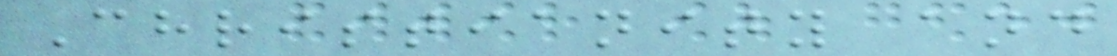Christianity and
